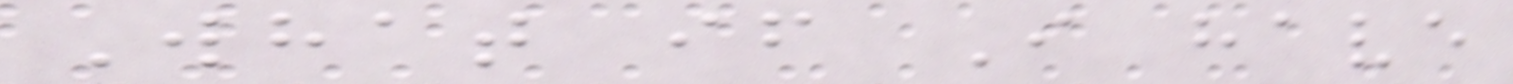What if I have
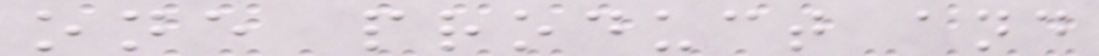one product and
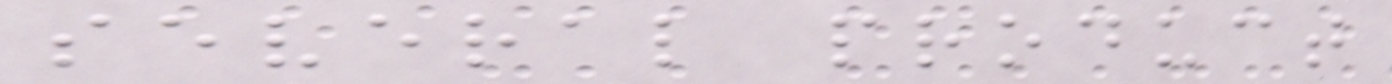several product
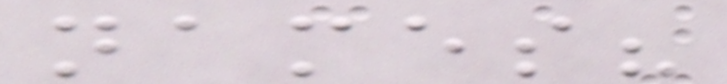names?
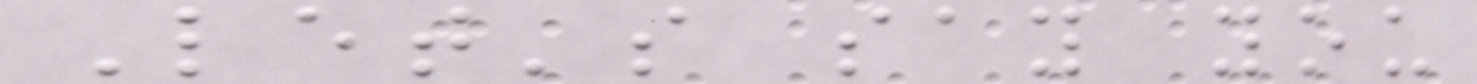Let's say you
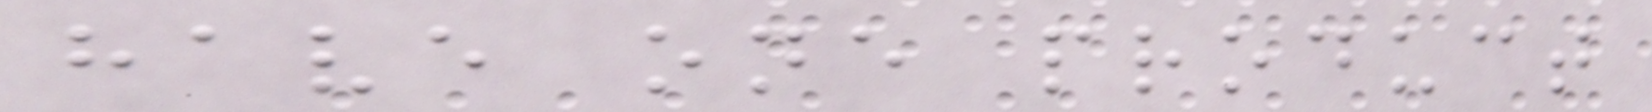have one product
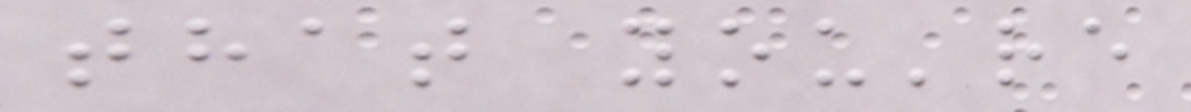that you're
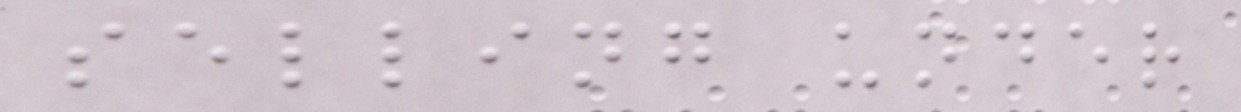selling under
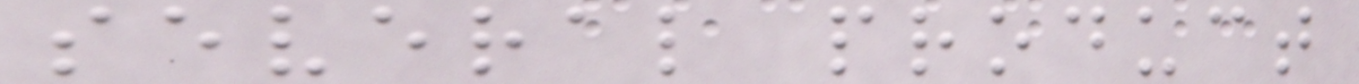several product
